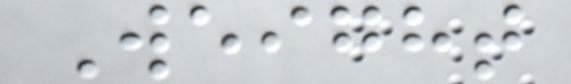Weight
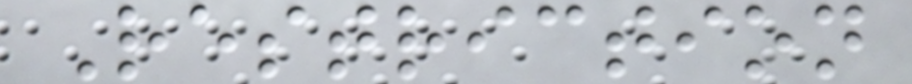Restriction
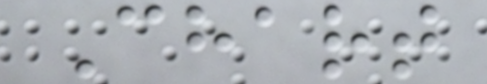Chart
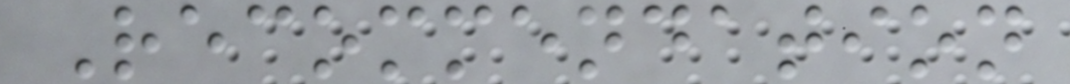Recommendation
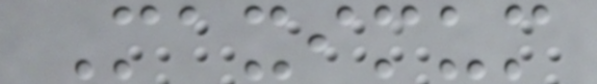Maximum
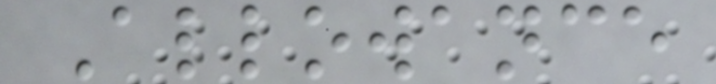Allowance
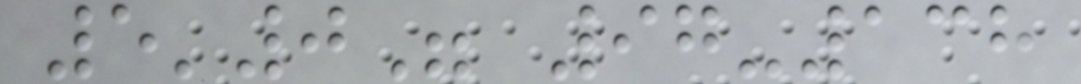5'0" 97-138
